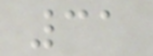31
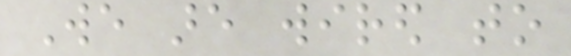We are wired to
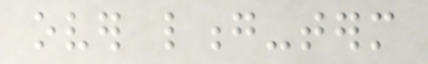over long-term
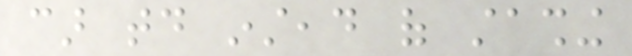car today instead of stashing
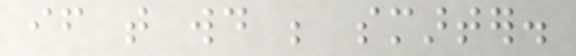if that would be smarter.
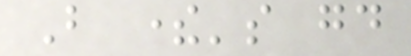But there's good
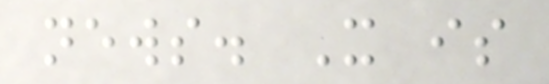news. It is
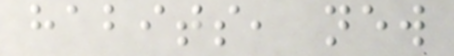habits, new
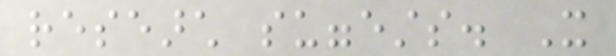research suggests. It
